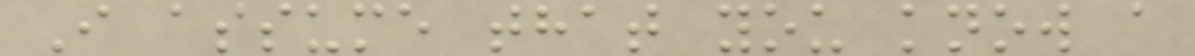I assume that you know a
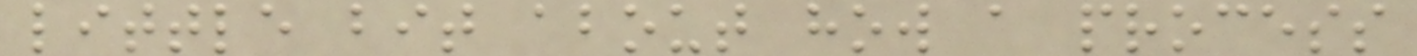little bit about how a process
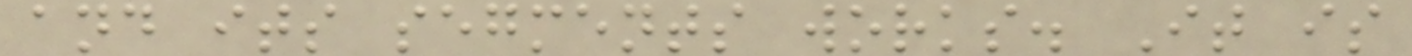and its segments works. It is
